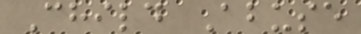Child Abuse
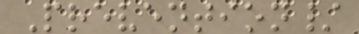Prevention/
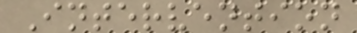Intervention
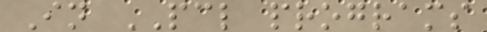In PCL programs
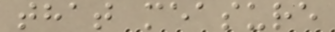that measure
